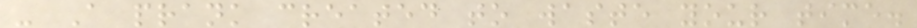- A prank created to waste your time.
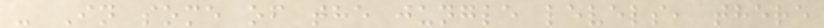- In some of the jungle levels, there
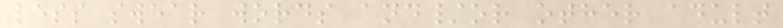less swear words and/or other adult
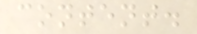content.
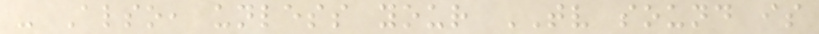- Also, unless your TV sound is
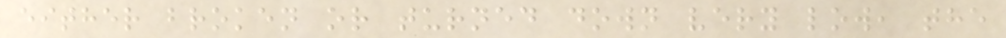either broken or turned down very low, the
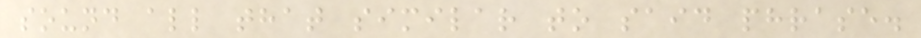sound all that similar to said phrase.
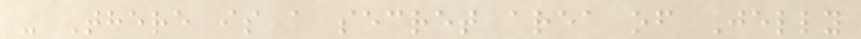- There is a secret area of Jelly
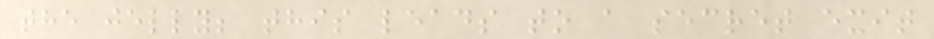the jelly; this leads to a secret exit
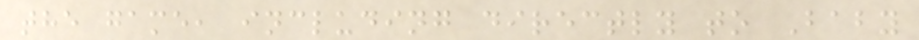the game, including directly to Baby
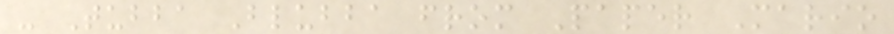- Tubba Blubba from Paper Mario
